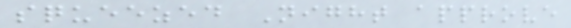squeezed Night approve
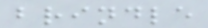brindle
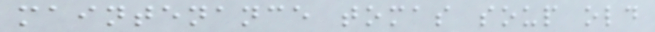maintenance tomas soup old
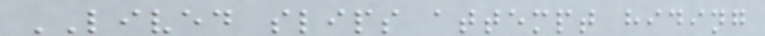LIVED slips attempt hiding
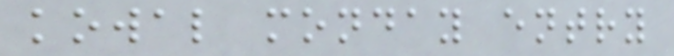kowal monday entry
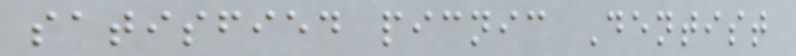satisfied picnic Dentist
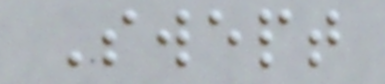Swept
